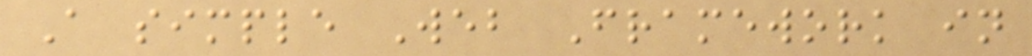A simple Web Framework in
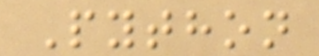Python
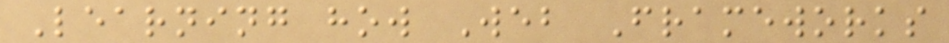Learning how Web Frameworks
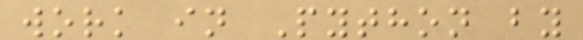work in Python by
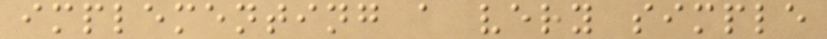implementing a very simple
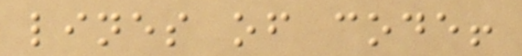lines of code!
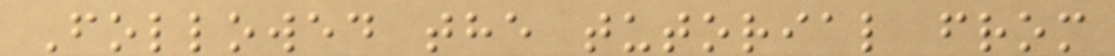Followed the tutorial from
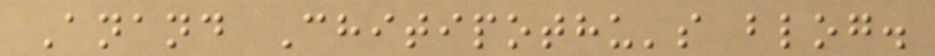Anand Chitipothu's blog.
